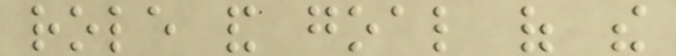role and goal of the
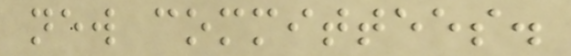new committees.
